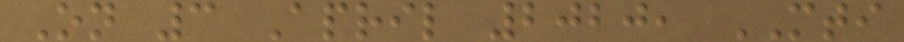On 3 April 2020, MTI
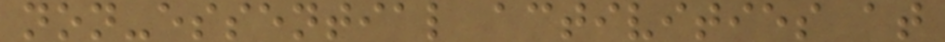non-essential activities at
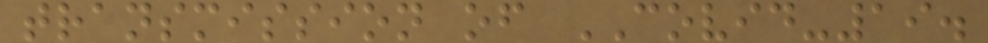transmission of COVID-19.
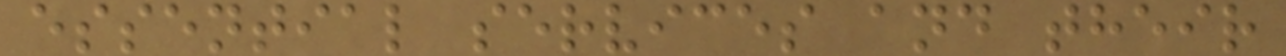essential services and their
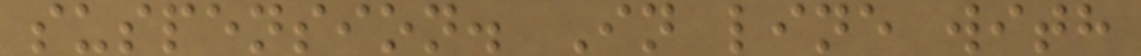suspension. In line with
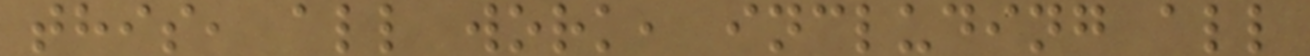this, all work, including all
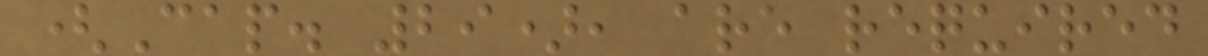(Cap. 29), are required
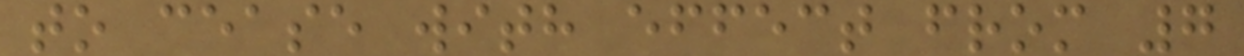to cease with effect from 7
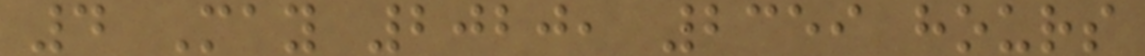4 May 2020, 2359 hours
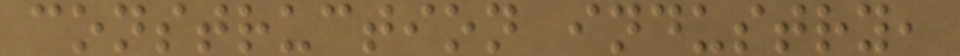construction industry,
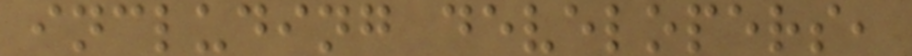including developers,
